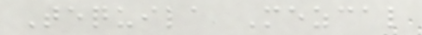Tequila Mezcal
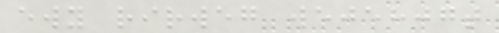ewy rirweg wejehjgt
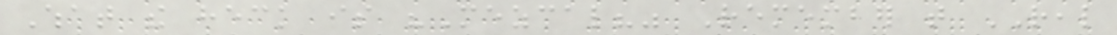What the heck is "Mezcal?" Remember that REAL
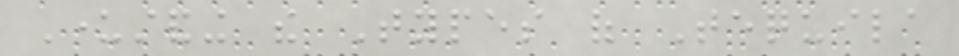Understanding the Types of Tequila
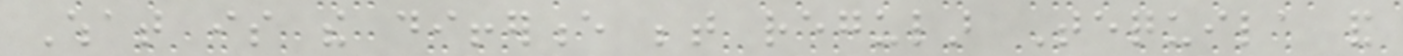What is the difference between regular Tequila and
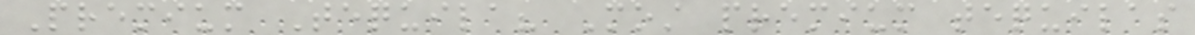Premium Tequila? Most premium tequilas
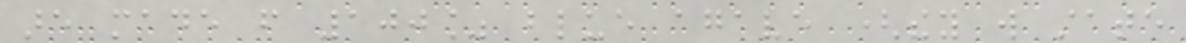are made from 100% blue agave (they will state
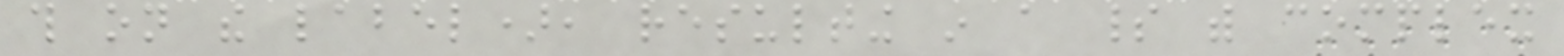this on the label), resulting in a spirit with complex
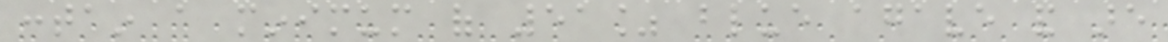contain a minimum of 51% blue agave and are
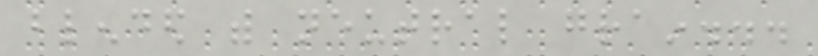blended with neutral grain...
